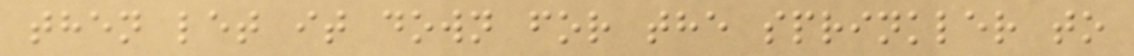then let it down for the sprinkler to
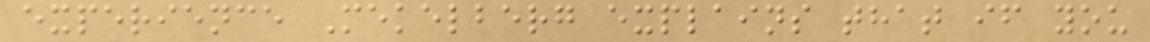experience Mekelberg explains that if you
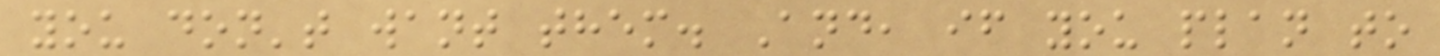you don't want them. And, if you plan to
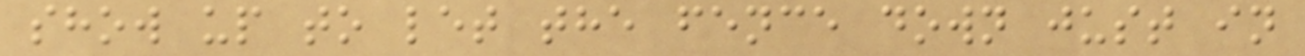show up to let the fence down just in
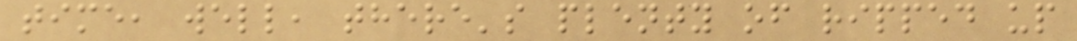time, well, there's plenty of ripped up
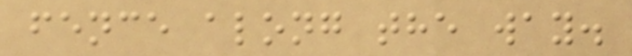fence along the way.
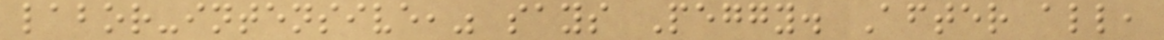labor-intensive," says Peggy. After all,
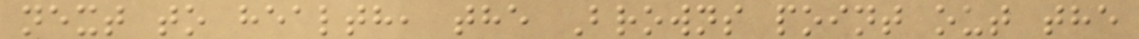next to health, the Browns point out the
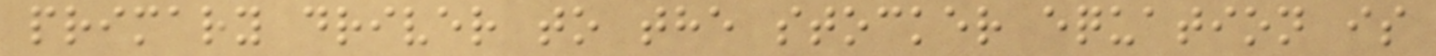primary driver to the stocker equation is
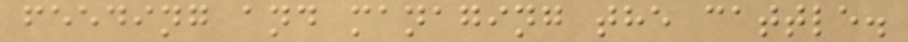feeding and managing the cattle.
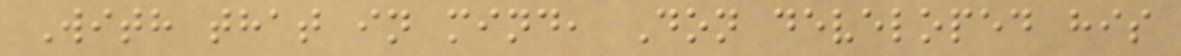With that in mind, Don developed his
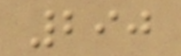290
